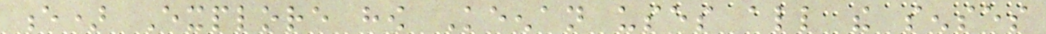e) Explore how Keenan uses all the senses
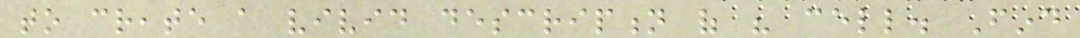to create a vivid description of his cell. Find
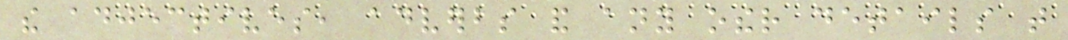the adjectives, adverbs and any other details that
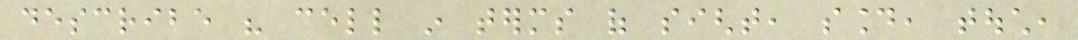describe his cell in terms of sight, sound, touch,
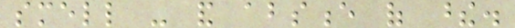smell - and absence of these.
